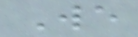We
